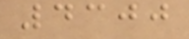4300
